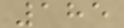185
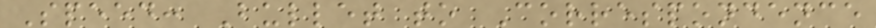Speed: Bullet to Correspondence
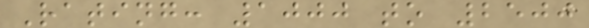Rating: 1000 to 2500
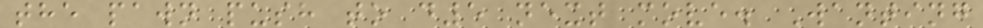the pawn push to d5 next move. Wanting
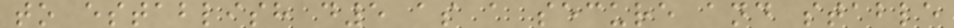to establish d5 as a secure and stable
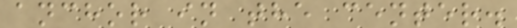anchor in the center.
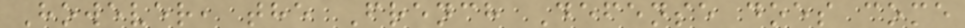However, the French Defense does come
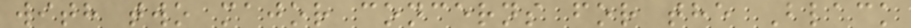with two major concerns for the Black
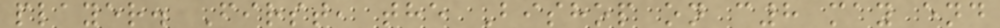player. First, the Bishop on c8 may end
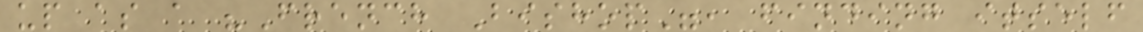up as a "French Bishop", finding itself
